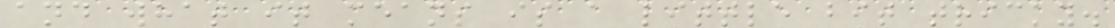and what it means is a little bit tricky.
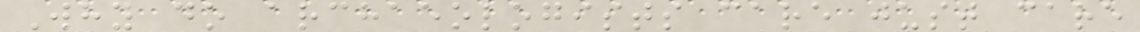Why do archaeologists care just care
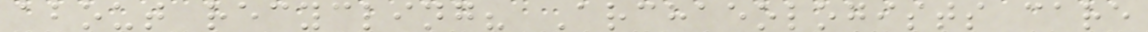about recycling? Archaeologists care
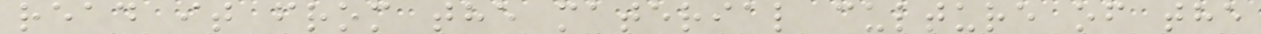read it from the material culture of the
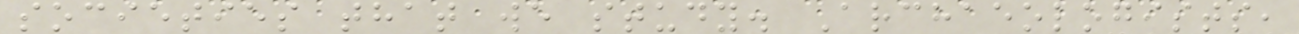societies that we study. Archaeologists,
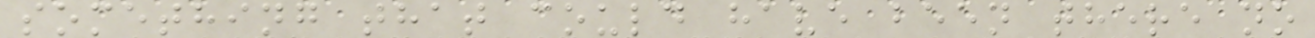something that could have been there no
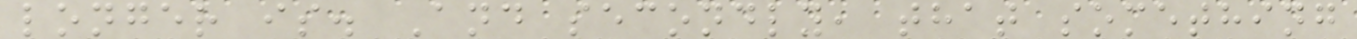longer is. And secondly, that something
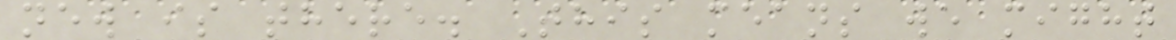new is there. This means we might
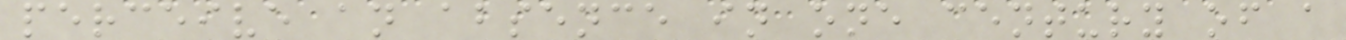perceive an absence in one century of a
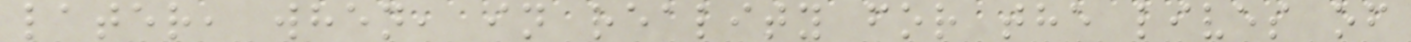later, when, in reality for the lives of
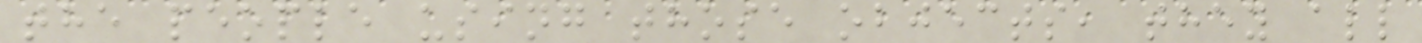the people using those objects, they all
